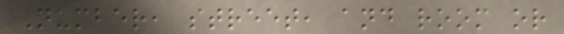Number, street, and room or
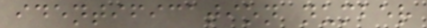identification number
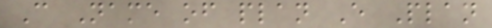C Name of plan E Plan
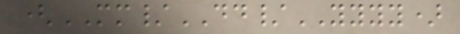(MM/DD/YYYY)
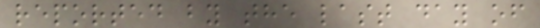reported by the last day of
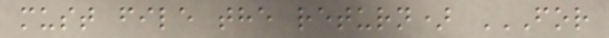must file the return) FOR
